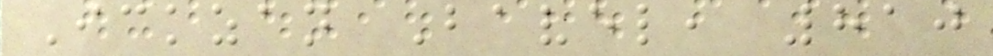Ickzan Bavel, 810
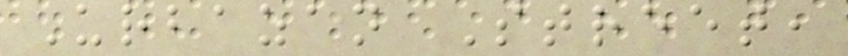Urbazan Street,
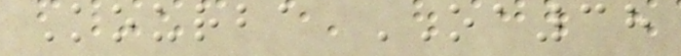Kourba OA38
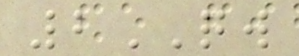2QW
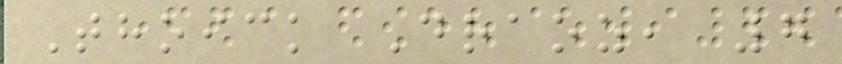Thoick Draoz, 7
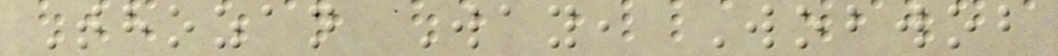Thozan Way, Wobwob
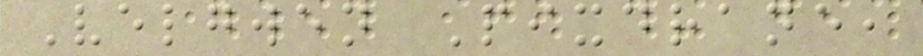Velgwen Pixdrane,
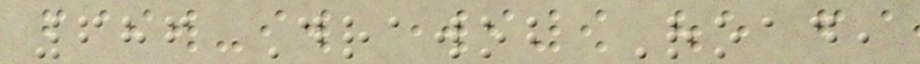686 Drawob Road,
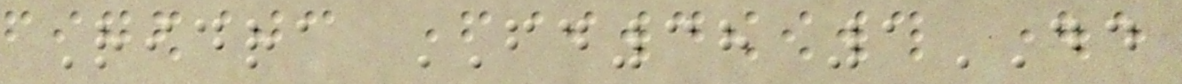Ridra FD38 1DD
